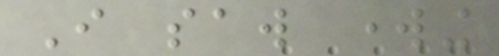I saw working
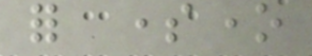for someone
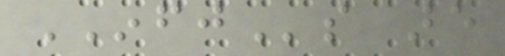INFJs are
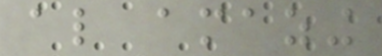also amazing
